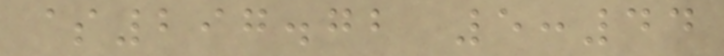$297.72 5:44
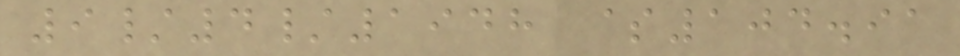9/4/1948 $104.91
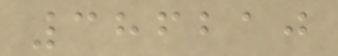386210
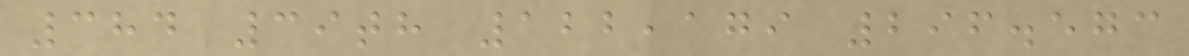384 39th 122,179 296.573
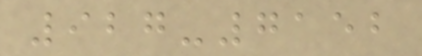927-7152
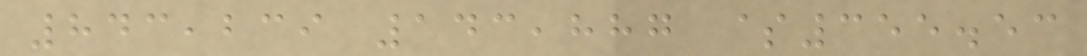843,239 143,887 $355.53
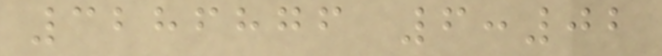3286876 6:02
